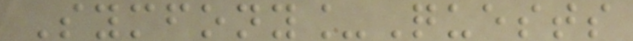Symfony_Quests
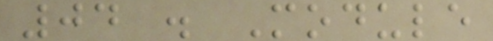04 . Module
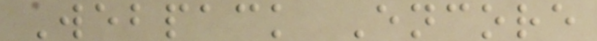Webpack Encore
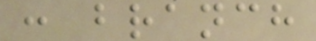: branch
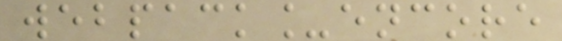webpack_encore
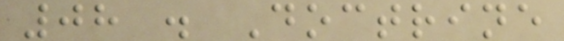08 . Doctrine
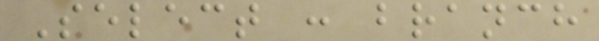Select : branch
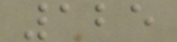125
